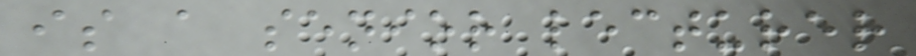is a senior lecturer
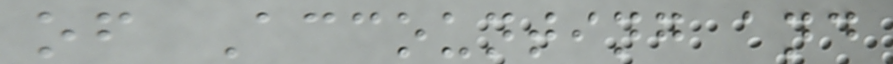of Accounting and
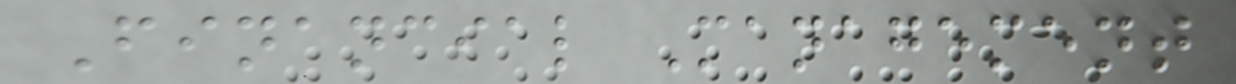Financial Management
